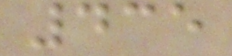435
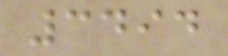3494
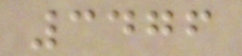3476
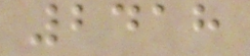2418
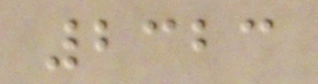2323
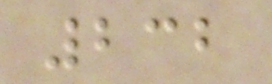232
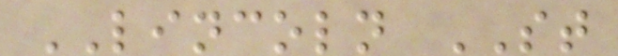LINCOLN ST
